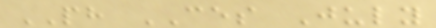PH CES July
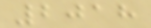2018
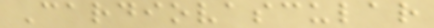Cardiovascular
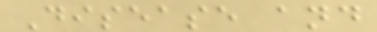Disease and
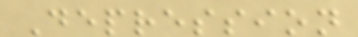Depression
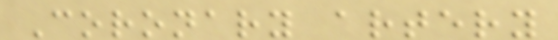Coronary artery
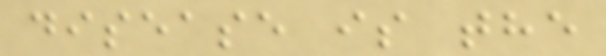disease is the
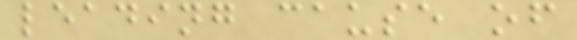leading cause of
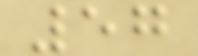57
